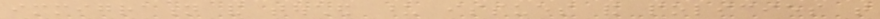immigration and touched upon issues and policies that
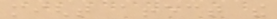might affect the
